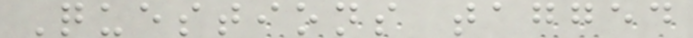Questions tagged
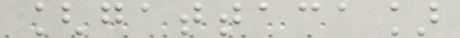[gattaca]
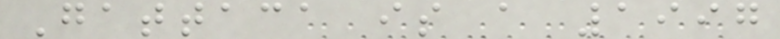Gattaca is a 1997
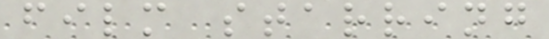film starring
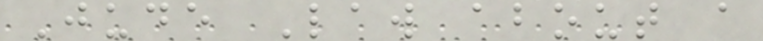Jude Law about a
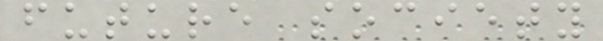future society
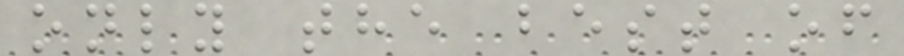only the best of
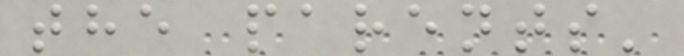the parents'
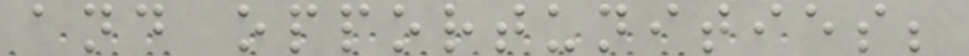and opportunities;
